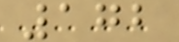172
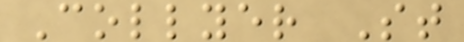Collyer St
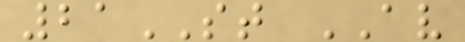21ST AV
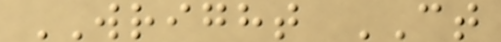WRIGHT CT
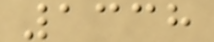1338
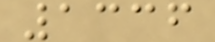1336
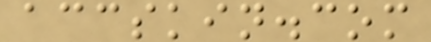accskin.com
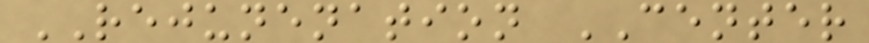REJUNENATION CENTER
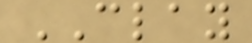CLAY
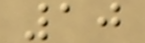10
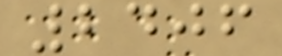2406
